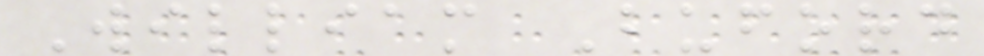William Buford
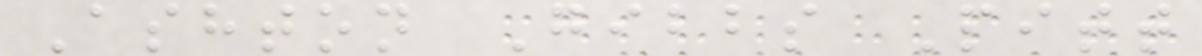Ashton Gibbs Pitt
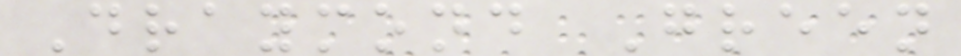Draymond Green
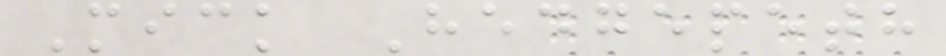Mick Hedgepeth
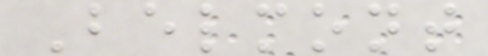Belmont
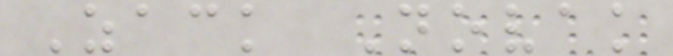Zack Novak
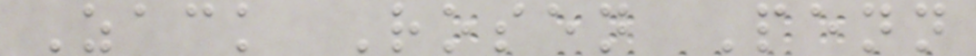Zack Rosen Penn
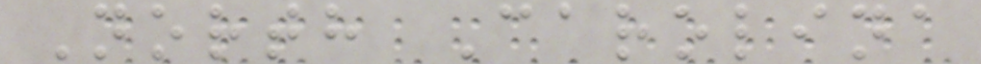North Carolina
